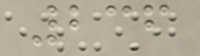236
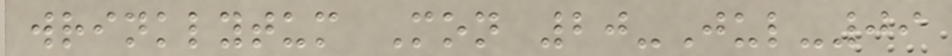wrinklytum Mon 20-Jul-09
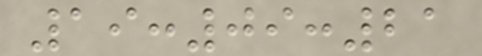19:09:21
